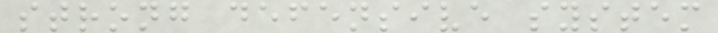strong defensive system
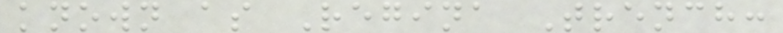known as Regina Trench:
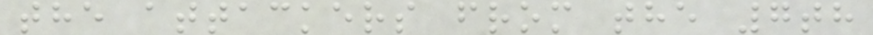the attackers from the 7th
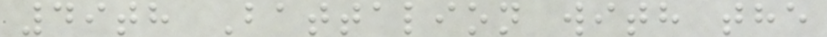49th Battalion with the
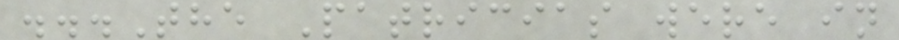...The Patricias were in
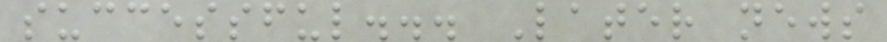successful... Later news
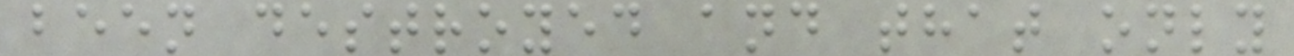been destroyed and that only
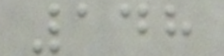148
